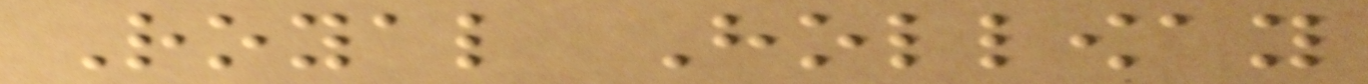Royal Holloway
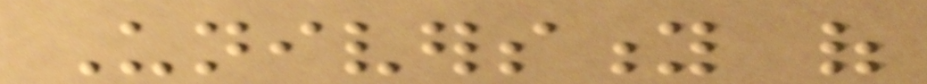University of
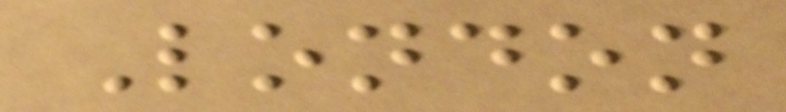London
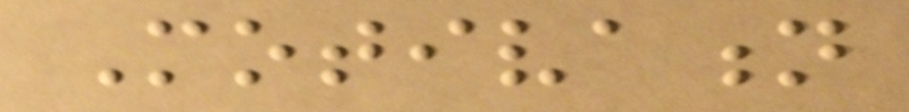Motivation
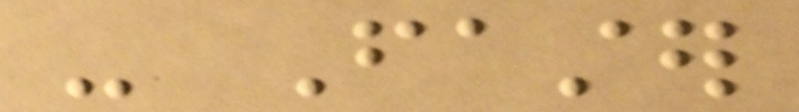- Faster
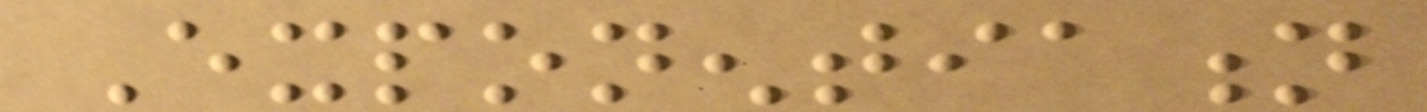Exponentiation
